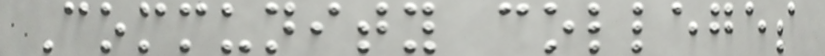Community colleges
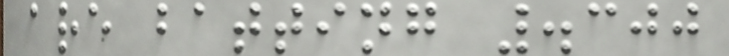are batting .300
